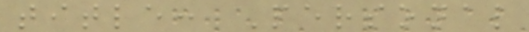title: Personal
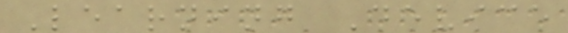Learning Device
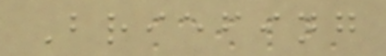Briefing
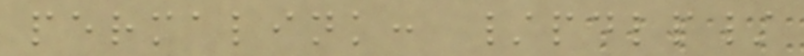permalink: /pdlp/
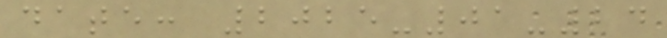date: 2025-01-24
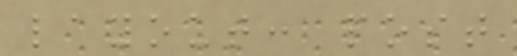layout: post
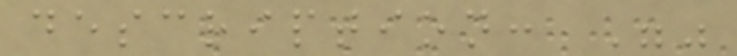description: ""
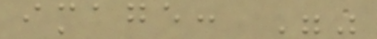image: ""
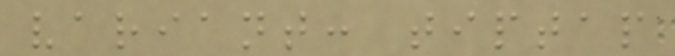variant: tiptap
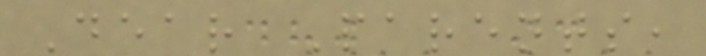Dear Parents,
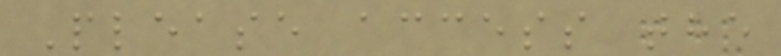Please access the
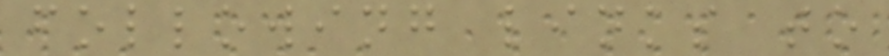following links to
